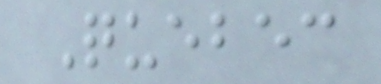Quebec
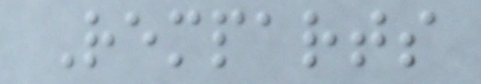Remparts
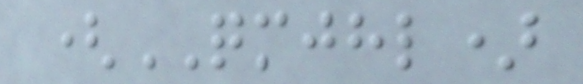(QMJHL)
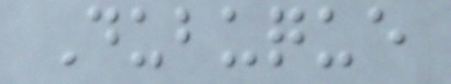Dubuque
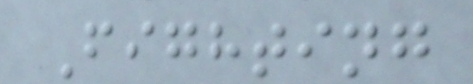Fighting
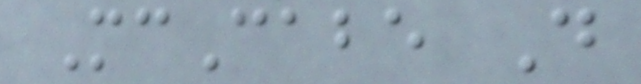McCabe D
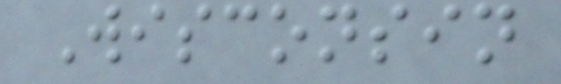Wisconsin
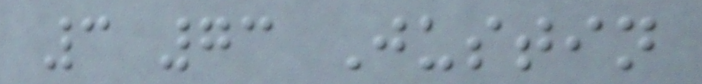3 73 Justin
